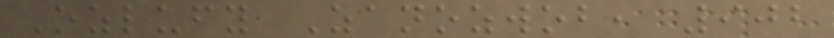Ozlufy Zanozwob, 902
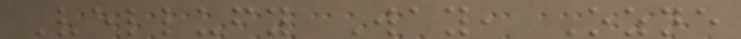Vellufy Way, Ozne
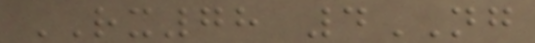RX78 4NG
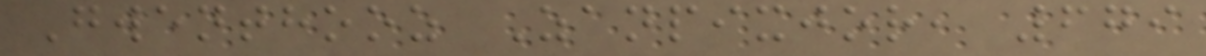Gwenthooz Zanpixjor, 679
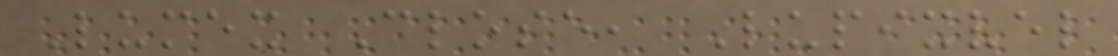Lumex Close, Lupixvel
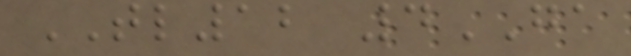TL12 4GA
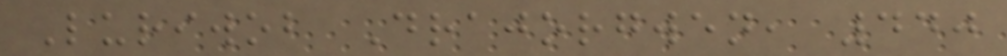Luriwob Drajorgwen, 440
